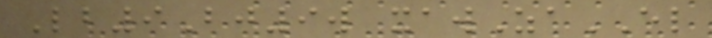Lb9Bj9w xawZaEL
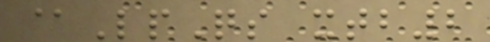@LpQs xtb2
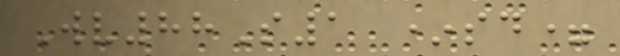Wv88S1 *sd=
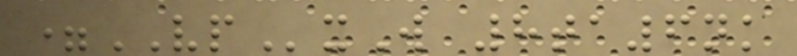=VPxW 8ta6nk
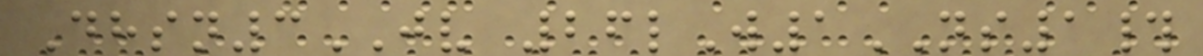Dhsn3JV 26lW1NS1#
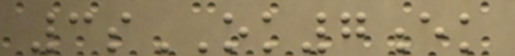3sOK7ek
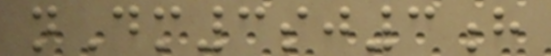nDm3sj3h
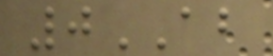0AB
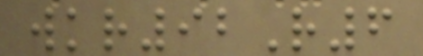wkr92R6
